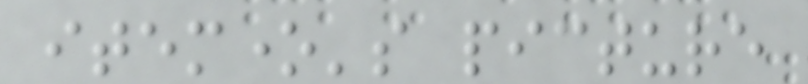itemone's picture
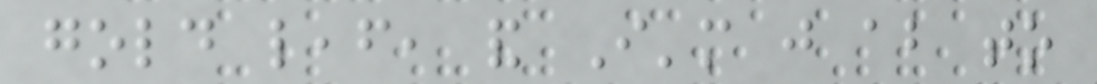gold leaf, and I'm just about to
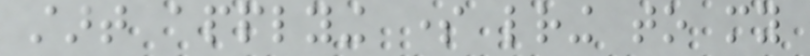start applying some lettering to my
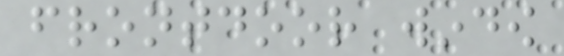frontdoor window
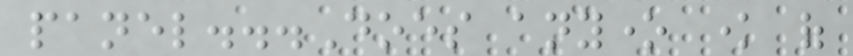panel...Does anyone know of
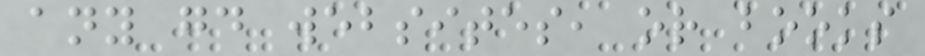any good websites, or books
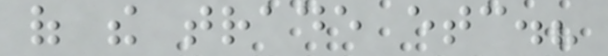of the trade etc.?
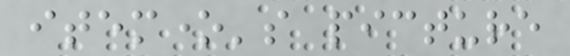itemone's picture
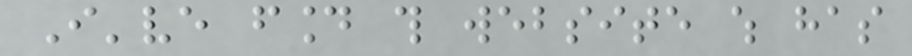I've found this website which has
